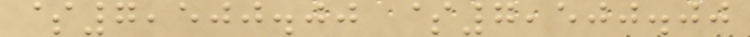$7,500.00 $7,500.00
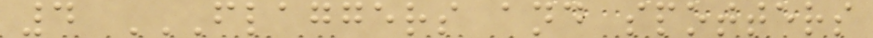4 FLAGGERS AND SPOTTERS
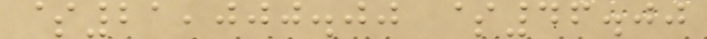$21,000.00 $46.00
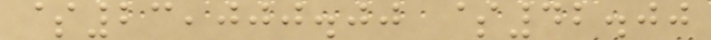$23,000.00 $42.00
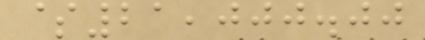$21,000.00
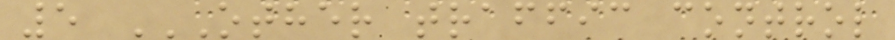5 OTHER TRAFFIC CONTROL
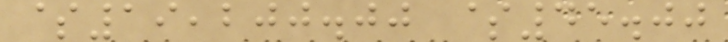$19,200.00 $45.00
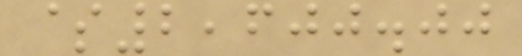$2,600.00
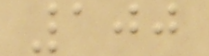100
